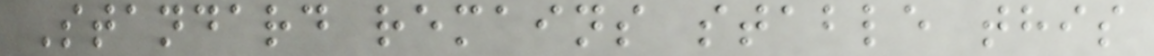Standard remains stable this
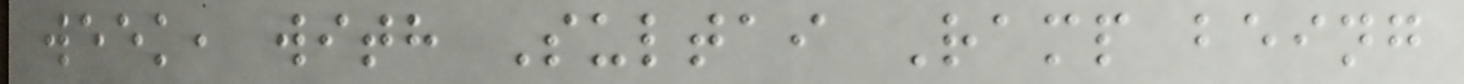week, with Sultai Ramp being
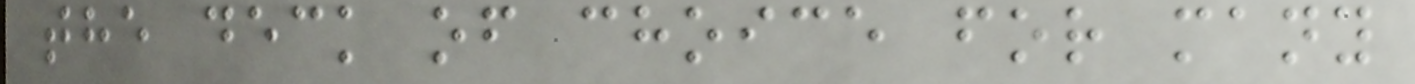the deck of choice for many
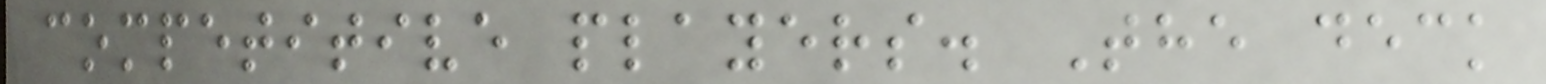competitive players. The deck
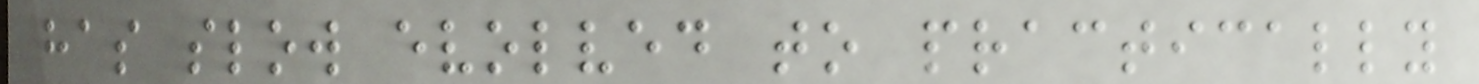has slow evolved to practically
